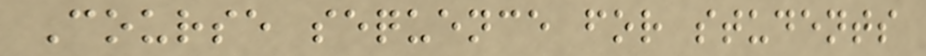Course sequence for students
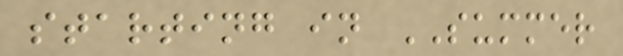starting in SUMMER
